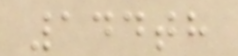144th
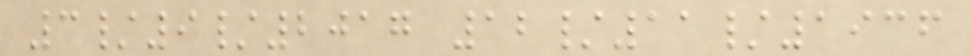3/9/2017 12/11/1936
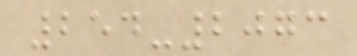254-2073
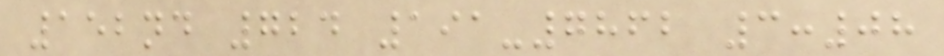152nd 724 191-7862 3:08
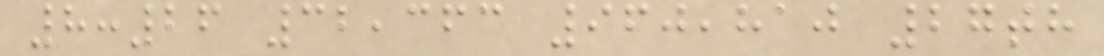8:26 32,363 960,810 27th
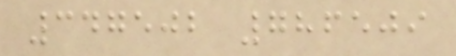347502 786509
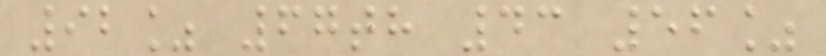92% 67th 43 56%
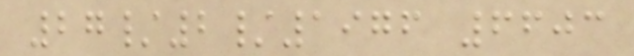27/2/1976 6603
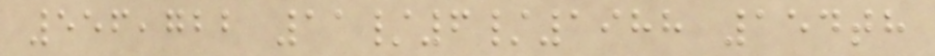556,722 11/6/1988 154th
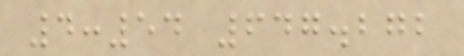4:54 647.272
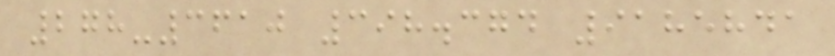278-3610 398.374 9185841
